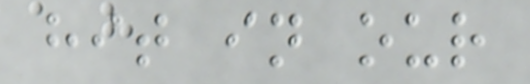hit in our
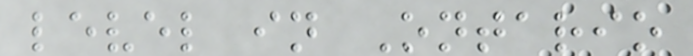level in Ontario
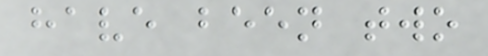have been two
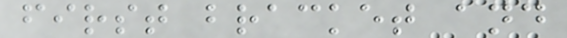first bracket and
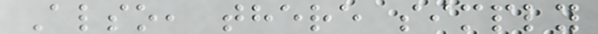Also, there simply
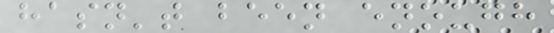hasn't been enough
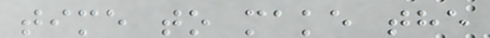time to make the
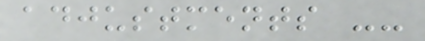adjustments --
